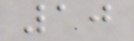10
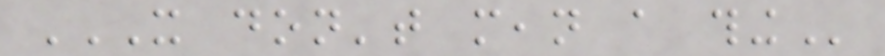IT DON'T MEAN A THING
